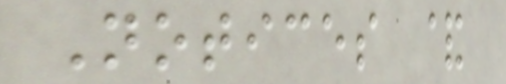Notices &
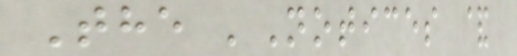The 'Notices &
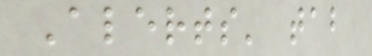Alerts' tab
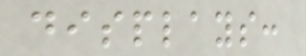displays:
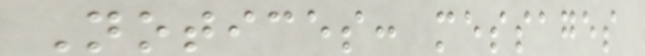Notices: messages
